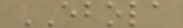EBOLA
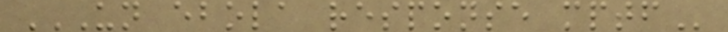UN EBOLA RESPONSE MPTF
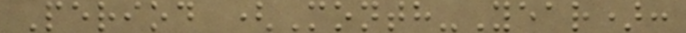Period (Month-Year):
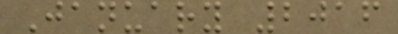January 2016
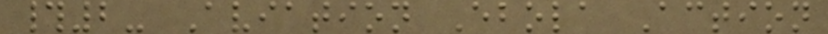#2- Aviation Ebola Action
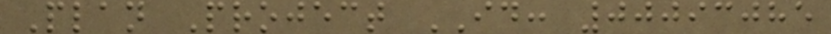Plan Project ID: 00093085
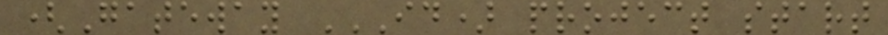(Gateway ID) PROJECT START
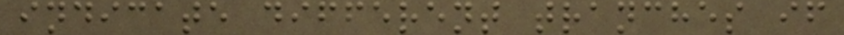indicate different tranches if
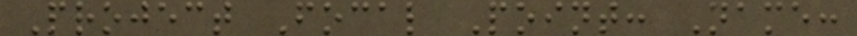Project Focal Point: Name:
